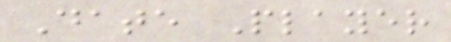Date Player
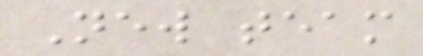New team
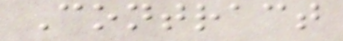Contract
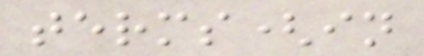terms(in
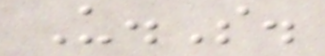U.S.
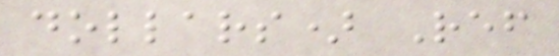dollars) Ref
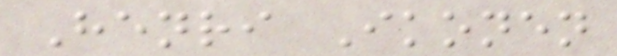Henri Ikonen
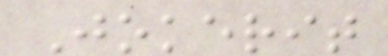Jokerit
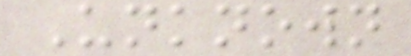Unknown
